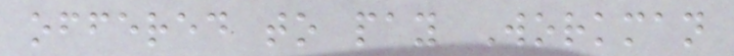offered to pay Workman
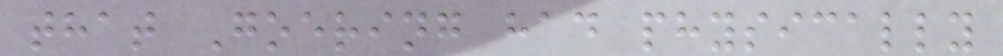that Goering had physically
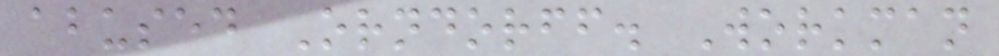abused Orndorff. Workman
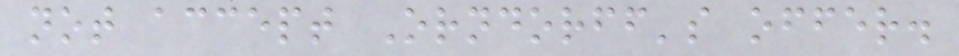not accept Orndorff's offer.
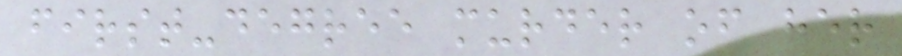first-degree murder of her
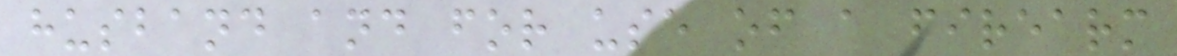husband and for use of a firearm
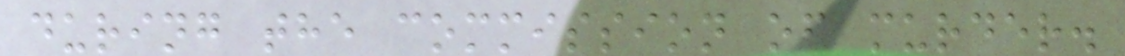during the commission of murder.
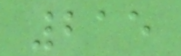215
